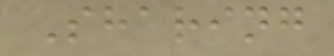Sharing
